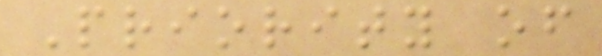Priority of
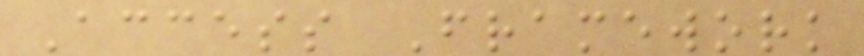Access Framework
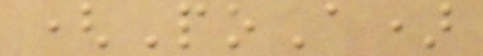(PoA)
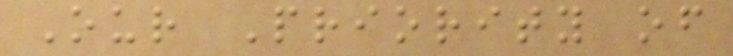Our Priority of
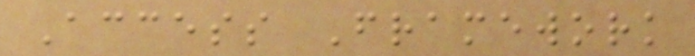Access Framework
